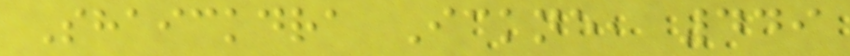Shaickdra Ickne, 449
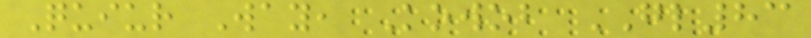Quiur Way, Kowob GL83
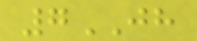7JH
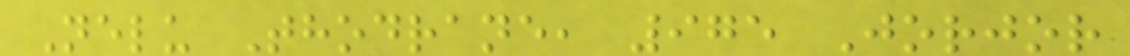Nelu Thodrane, 975 Jorjor
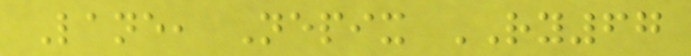Lane, Nepix RY67
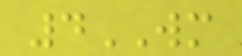4WM
